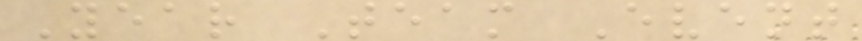Year Team Event
